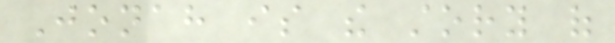Jonah is the story of
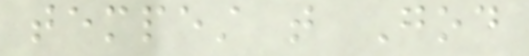tempest that God
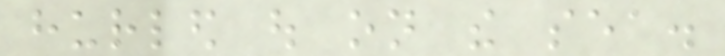hurled out on the sea.
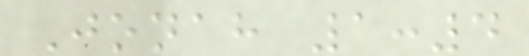Jonah 1:4
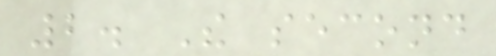2. The second
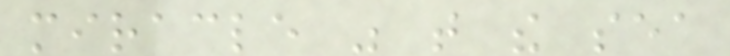miracle was that the sea
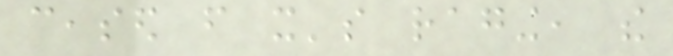ceased from it's raging, the
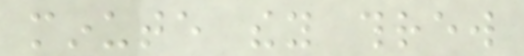minute they threw
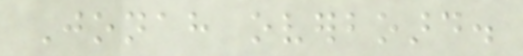Jonah overboard.
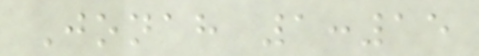Jonah 1:15
